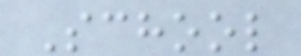School
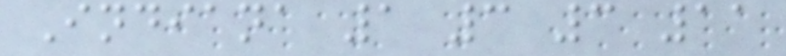Indiana 1 3 3 11
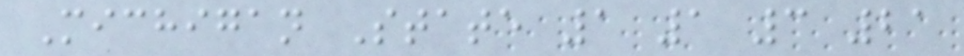Michigan State 1 1 3 21
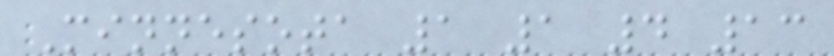Minnesota 1 1 4 13
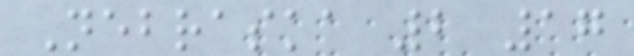Nebraska 2 17
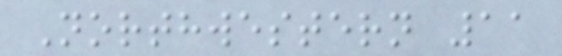Northwestern 11
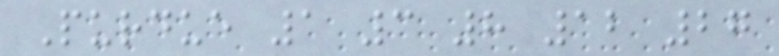Purdue 1 3 8 12 27
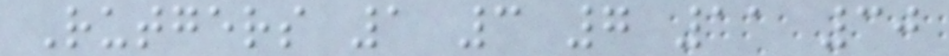Rutgers 1 3 7 11 30
